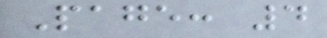Page: 4
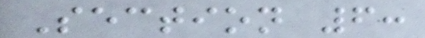Section 6:
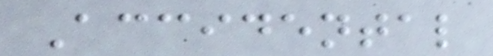Accidental
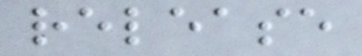release
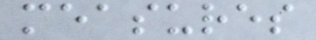measures
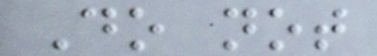Do not
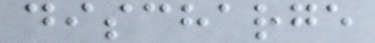discharge
